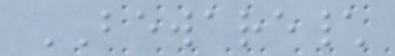BEWARE\
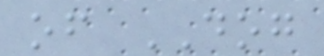of DOG
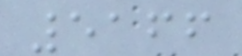5166
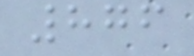876
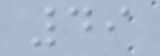49
